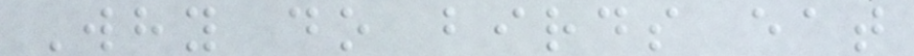Why do birds eat
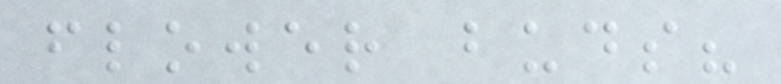flower buds?
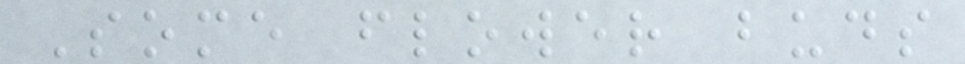Some flower buds
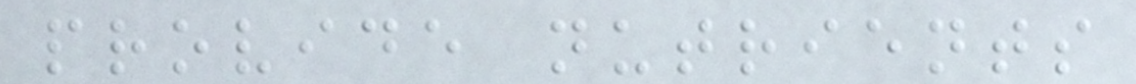provide nutrients
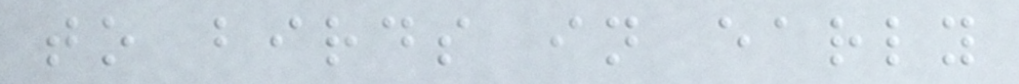to birds in early
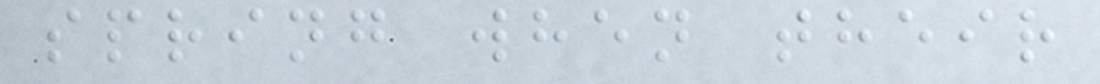spring when their
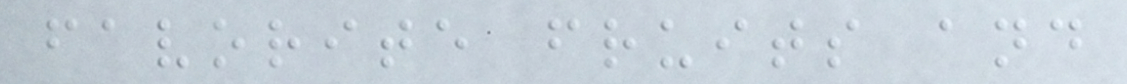favorite fruits and
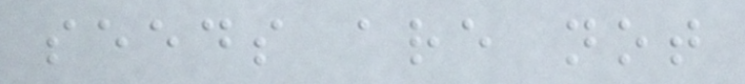seeds are not
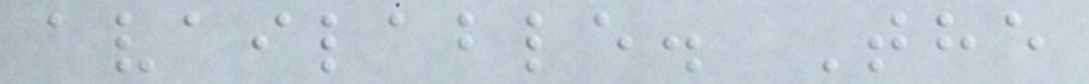available. The
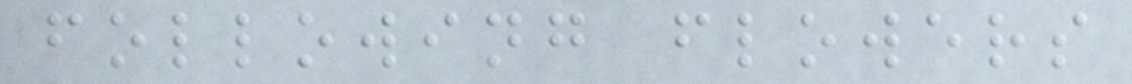following flowers
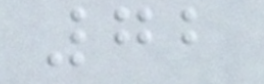72
